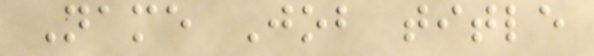Name Job title
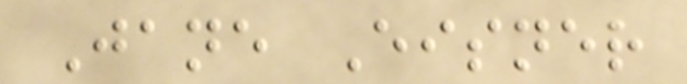Jane Eisner
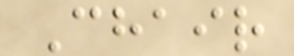Chair
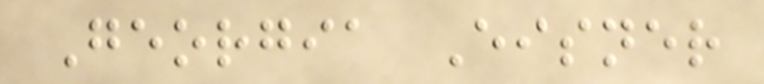Georgia Eisner
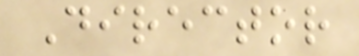Director
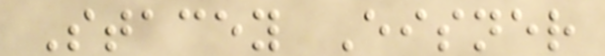Stacey Eisner
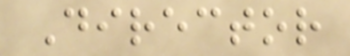Director
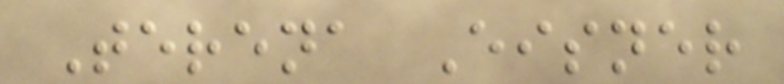Terena Eisner
